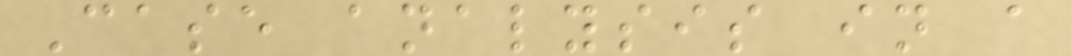Case analysis in a
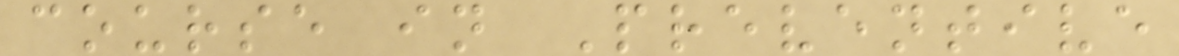course in Preventive
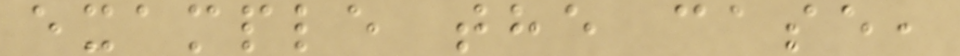example the case,
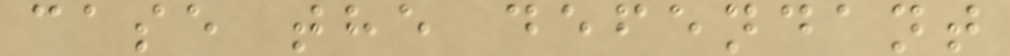case the defendant
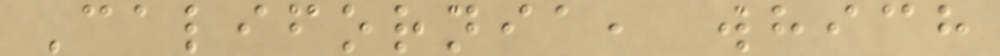California, which
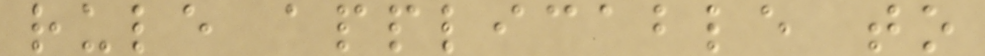rule applicable to
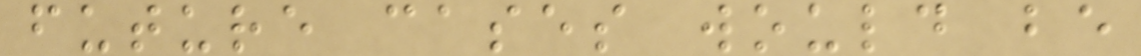future cases would be
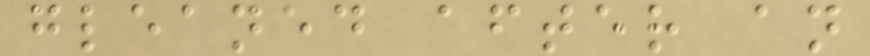gleaned after an
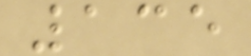135
